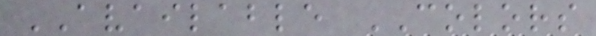AVAILABLE COLORS
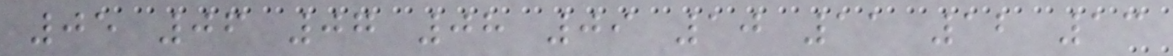05 06 07 08 09 10 11 12 13
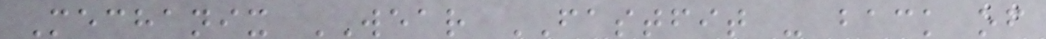Mechanix WEAR FASTFIT - back of
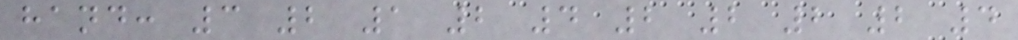hand: 3 2 1 2 4 2 2 2 2 4
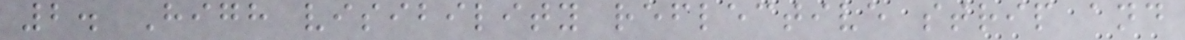2. High visibility reflective strip and
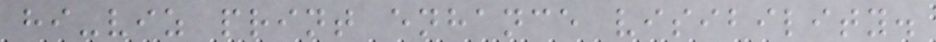hi-viz print enhance visibility.
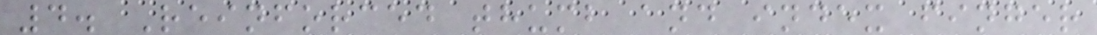4. Reinforced thumb and index finger
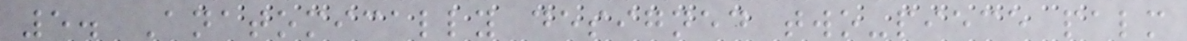5. Anatomically designed two-piece palm
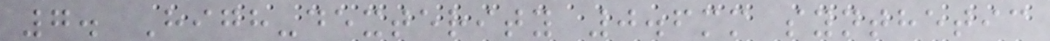7. High-dexterity 0.6mm synthetic
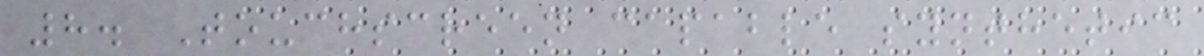8. Touchscreen capable synthetic
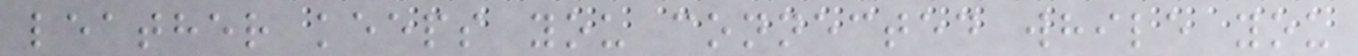leather keeps you connected while you
